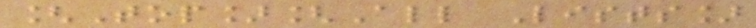[Top][All Lists]
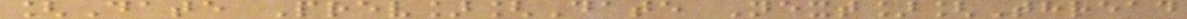[Date Prev][Date Next][Thread
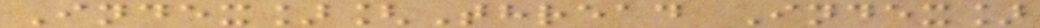Index][Thread Index]
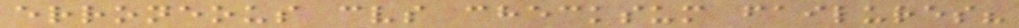erroneous cvs checksum failures?
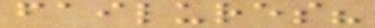failures?
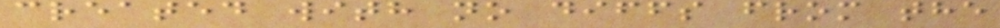created with no diffs from the
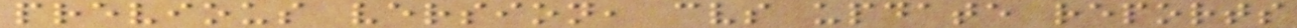previous version, cvs update reports
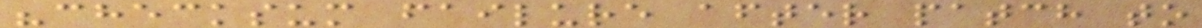"checksum failure after patch to
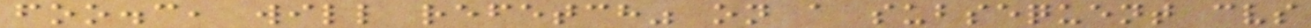foo.c, will refetch" on a subsequent cvs
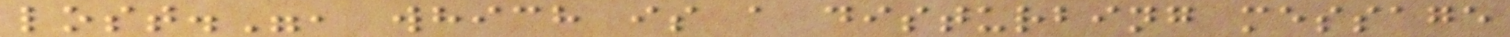lost.", which is a disturbing message
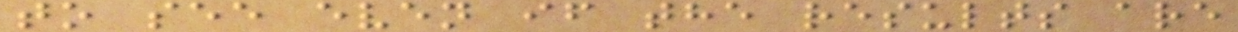to see even if the results are
